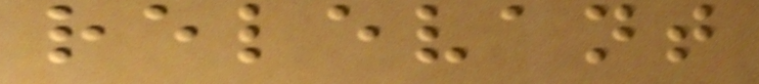relevant
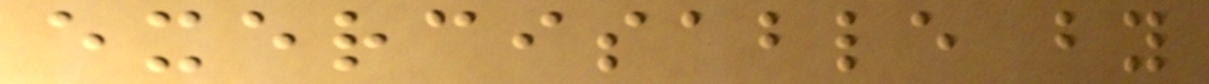exercisable by
